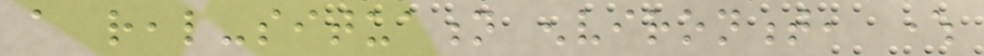a real-situation environment, where
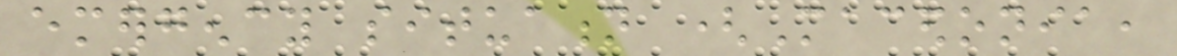emergency situation (Macedonia,
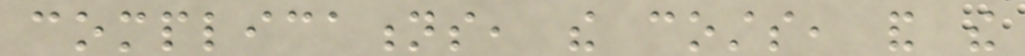complications, the costs, and the
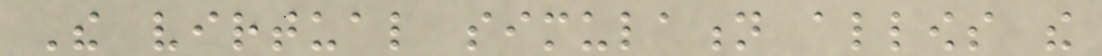The virtual simulation allows the
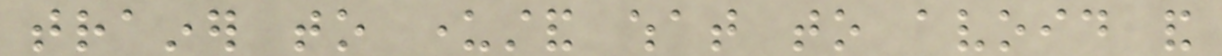trainer to understand what to avoid and
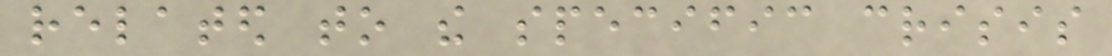related to the specific crisis
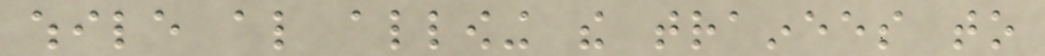while also allowing the trainees to
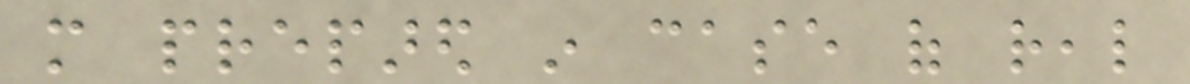more prepared in case of real
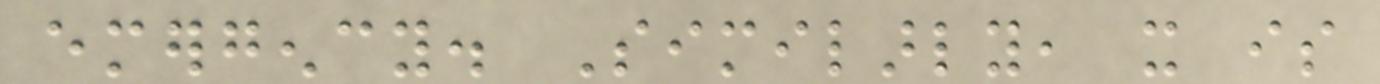emergency. Similarly, it is
